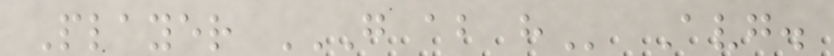Player G AB H Avg.
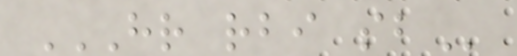HR RBI SB
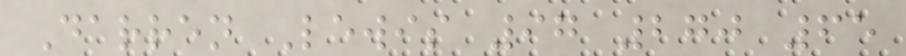Darren Lewis 97 270 65
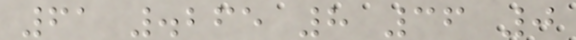61 .265 8 36 0
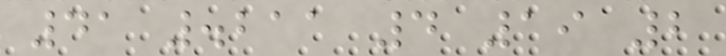41 .211 4 19 2
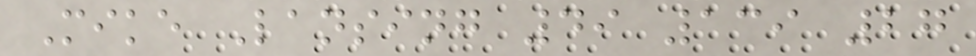Mike Lansing 49 139 27
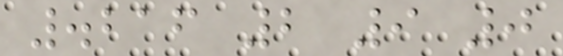.216 2 9 0
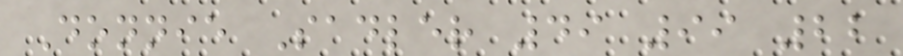Donnie Sadler 49 99 22
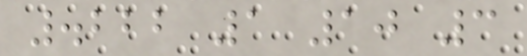.222 1 10 3
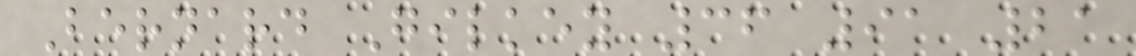Bernard Gilkey 36 91 21
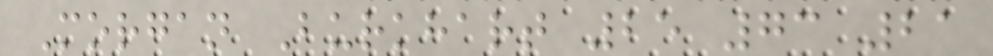Morgan Burkhart 25 73 21
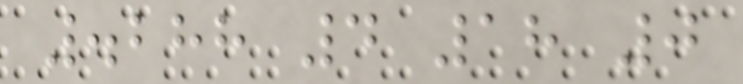.288 4 18 0
